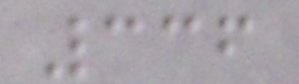336
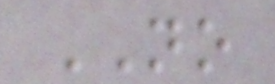NO
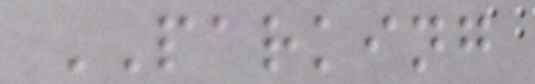PARKING
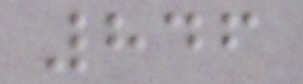846
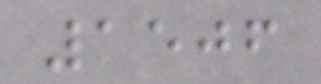1506
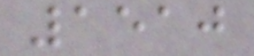1510
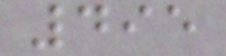495
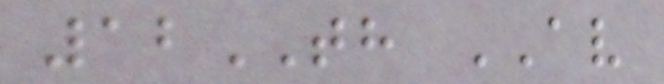12TH AV
